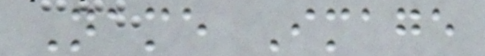Name Image
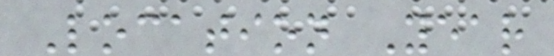Location Year
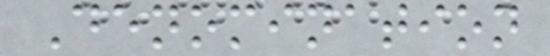Denomination
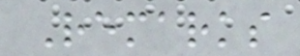Remarks
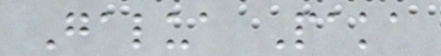Galua Paka
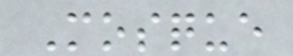Mosque
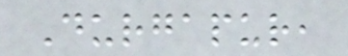Durgapur,
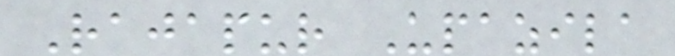Rajapur Upazila
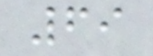69
